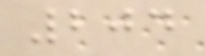204
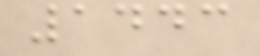1443
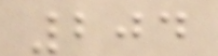204
